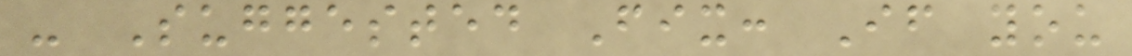- Suggested Fix: If you
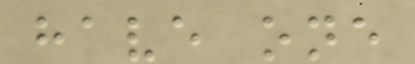have one
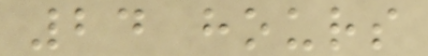24 hours
